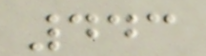443
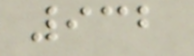932
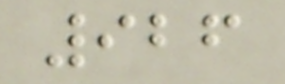926
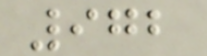972
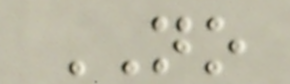NO
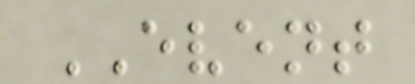EVENT
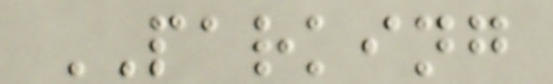PARKING
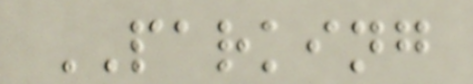PARKING
